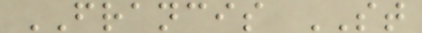FRANCIS ST
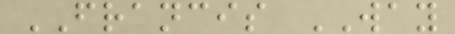FRANCIS WAY
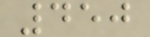450
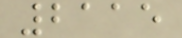2115
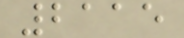2115
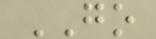GO
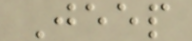Jeep
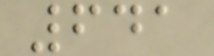641
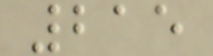215
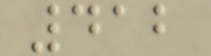412
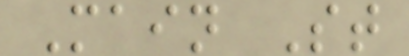Main St
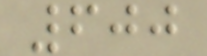600
